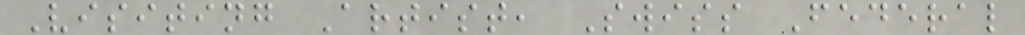Visiting Artist, Swiss Federal
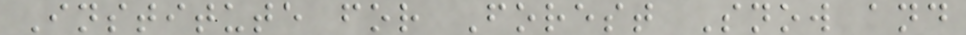Institute for Forest Snow and
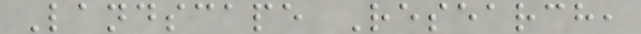Landscape Research,
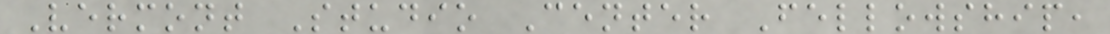Vermont Studio Center Fellowship,
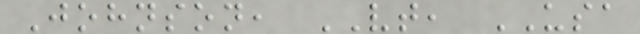Johnson, VT, USA
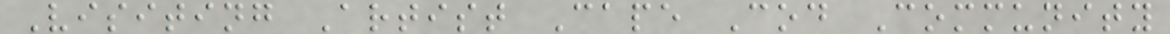Visiting Artist Cape Cod Community
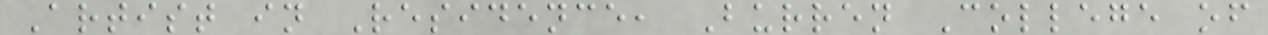Artist in Residence, Burren College of
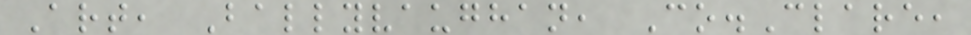Art, Ballyvaughan, Co.Clare,
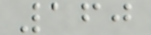160
